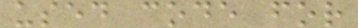used code for
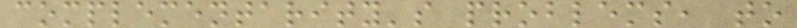complementarity's problems, to
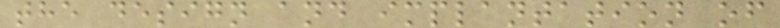the design and implantation of
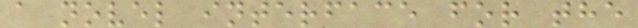a novel interface for the
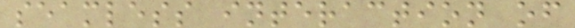seamless interaction of
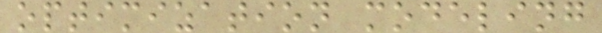optimization modeling
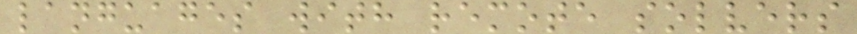languages with remote solvers
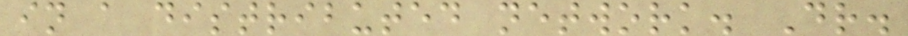in a distributed network. Dr.
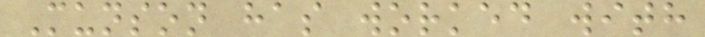Munson has worked with
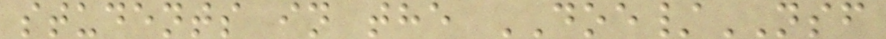students in the DOE/NSF
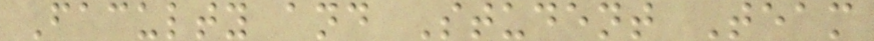Faculty and Student Team
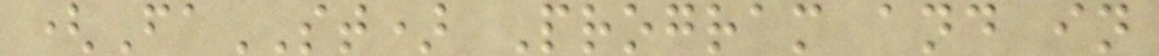(FaST) Program and in
